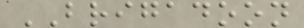BRIGADOON
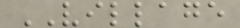VILLAGE
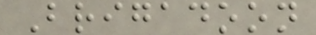Brigadoon
